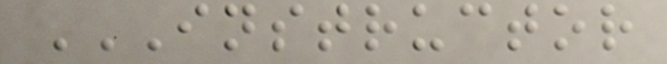INSTRUCTOR
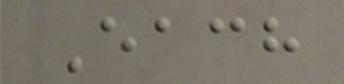Each
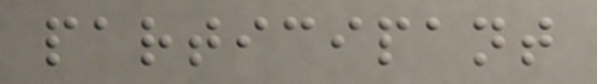participant
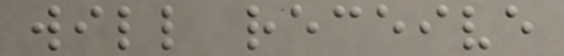will receive
